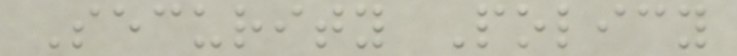Security Policy
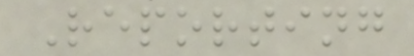Reporting
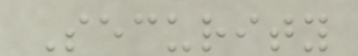Security
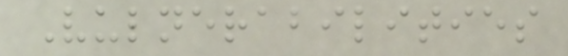Vulnerabilities
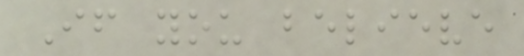If you believe
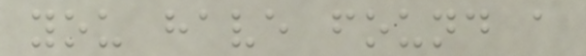you have found a
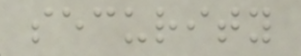security
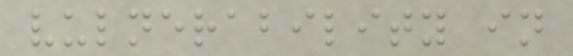vulnerability in
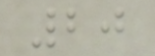20
